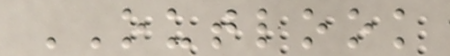OUTLOOK
